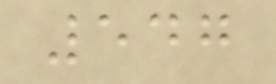547
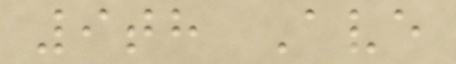9th Ave
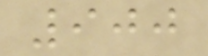900
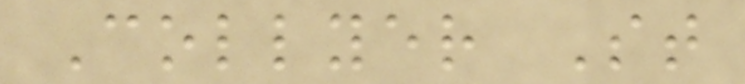Collyer St
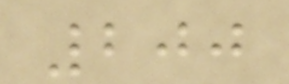200
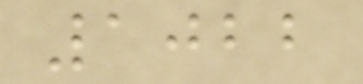1022
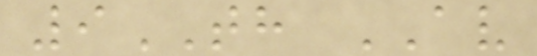9TH AV
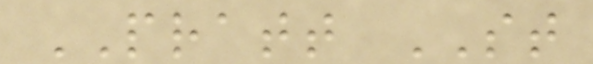PRATT ST
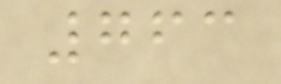763
